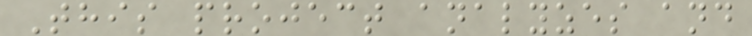This project analyzes and
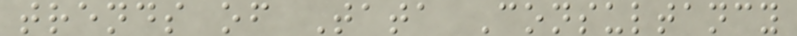trends of Tata Consultancy
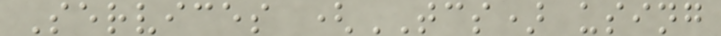Services (TCS) using
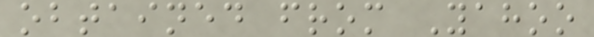obtained from Yahoo
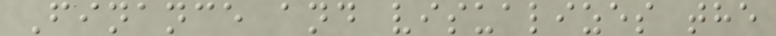Finance and visualizes the
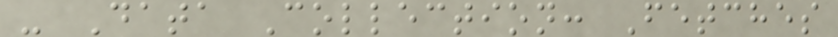- Data Collection: Fetches
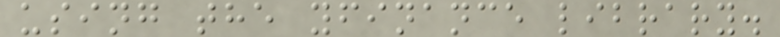using the yfinance library.
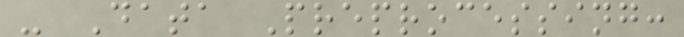- Data Preprocessing:
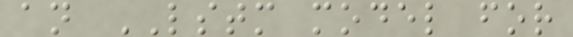an LSTM model for
